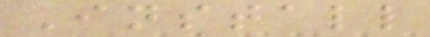Install
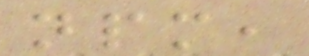npm,
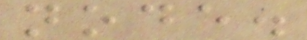node.
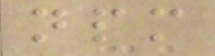npm
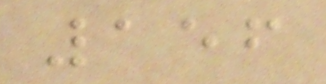156
